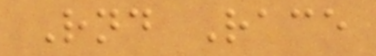Rnd Race
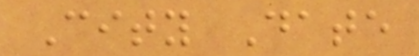City Date
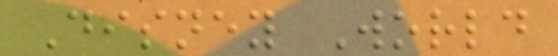Disney World
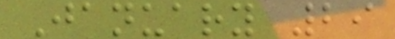January 29
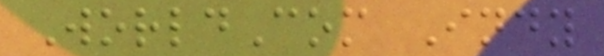WorldCom Indy
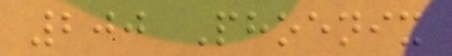200 Phoenix
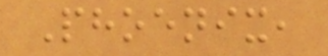Phoenix,
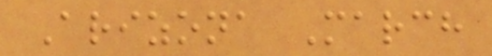Arizona March
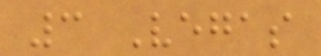3 Vegas
